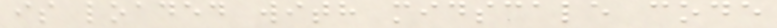is loaded with midscale code
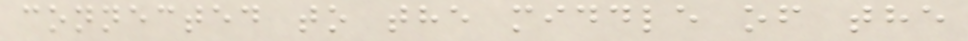connected to the middle of the
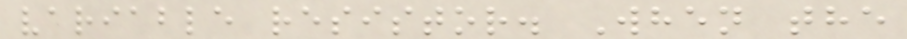variable resistor. When the
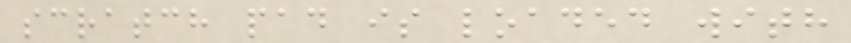scratch pad is loaded with
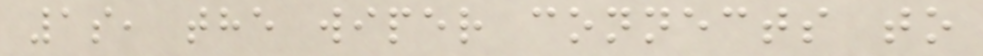1s, the wiper connects to
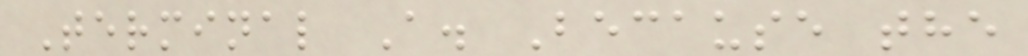Terminal A. Because the
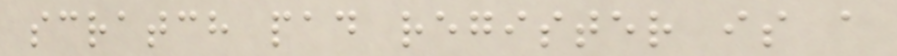scratch pad register is a
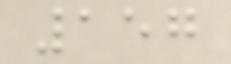157
